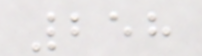258
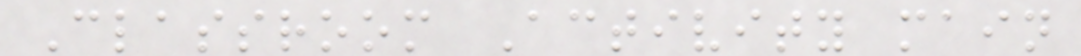Classroom Activity main
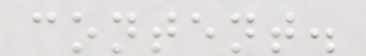content.
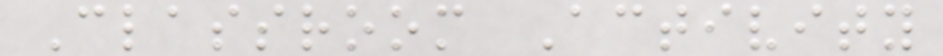Classroom Activity
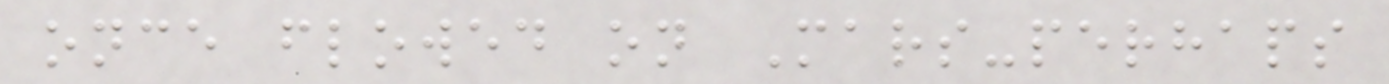once flowed on Mars-perhaps
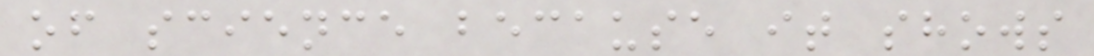of science because it shows
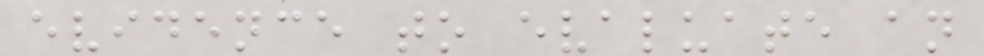evidence to evaluate an
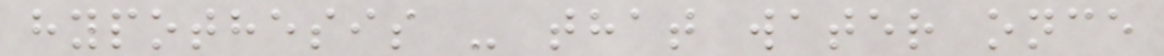hypothesis - that water once
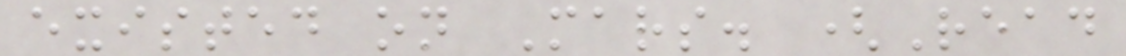existed on Mars. (Read
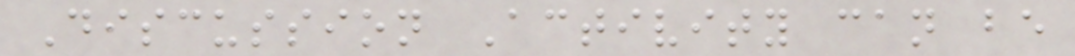Discussion Activity can be
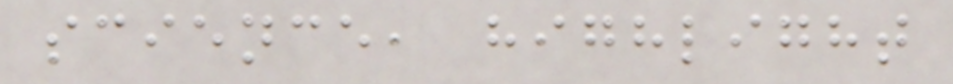science, highlight
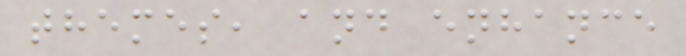themes, and enhance
